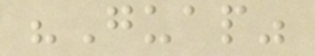"Guap"
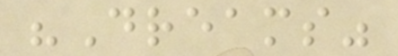"Dreams"
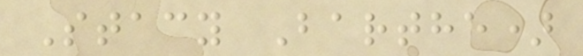Stacy Barthe)
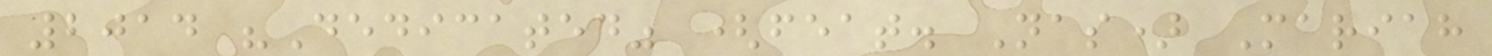2014 "Dedicated" (feat. Nas) Mariah
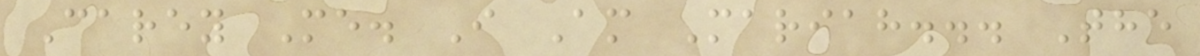Carey Me. I Am Mariah... The
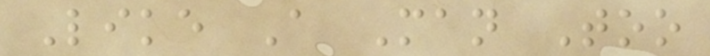Like A Man Too
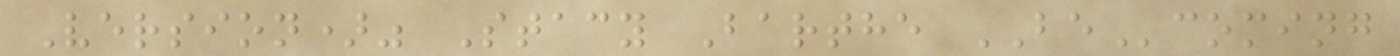Version)" Stacy Barthe BEcoming
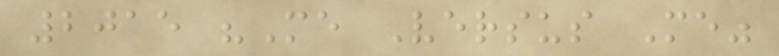2015 "Me Versus Me"
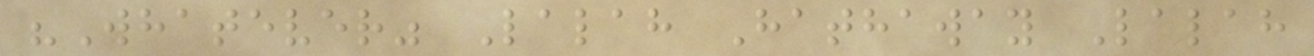"Whatever" Lalah Hathaway Lalah
